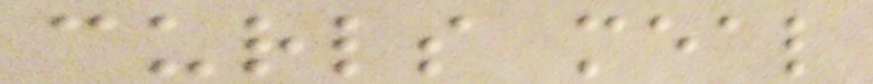curls meal
